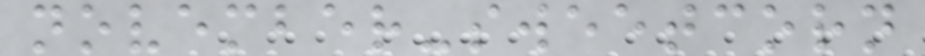november-sweetcorn
